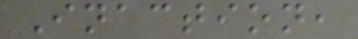Inaction,
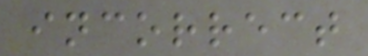incorrect
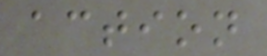action
